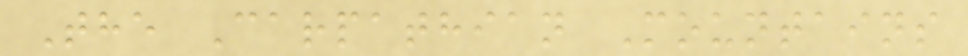The Carpathian Mountains
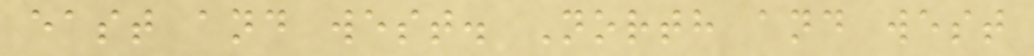east and west. North and west
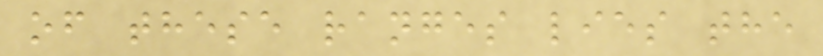of these ranges lies the
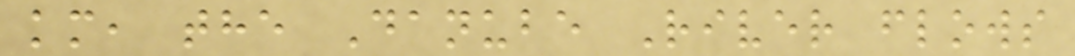km, the Danube River flows
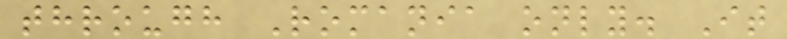through Romania only. It
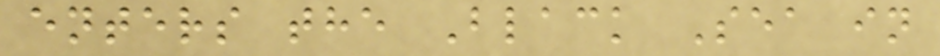enters the Black Sea in
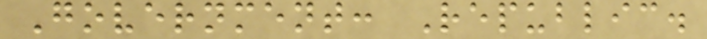Government: Republic.
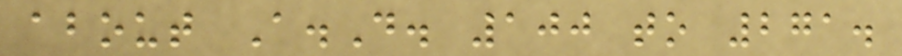about A.D. 100 to 271.
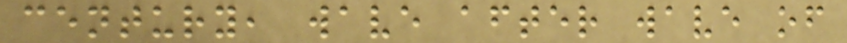century, wave after wave of
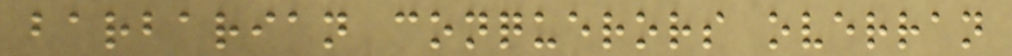barbarian conquerors overran
